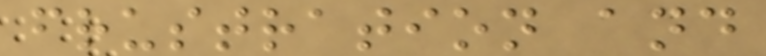frustration and
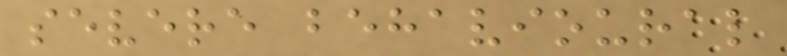severe behavioural
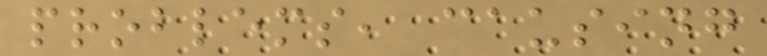problems, causing
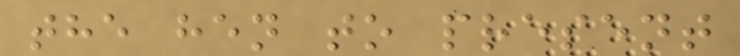the hen to present
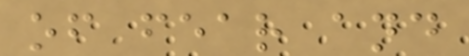of fear and
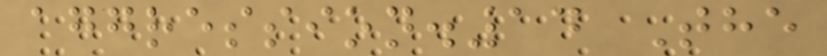aggression.14 The
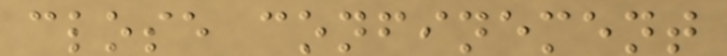close confinement
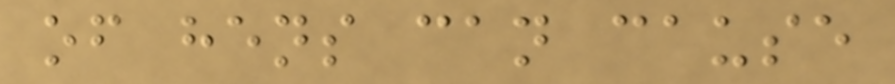of hens can cause
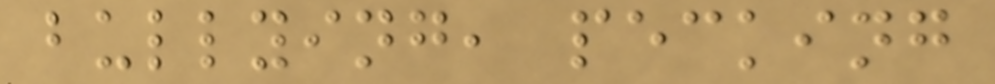bullying, pecking
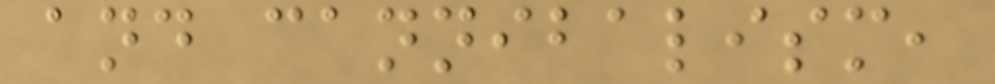and cannibalism,
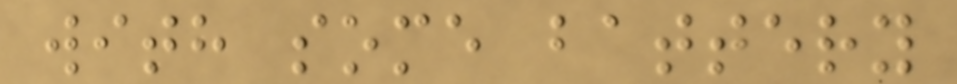with some battery
